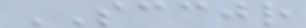SCCJR
